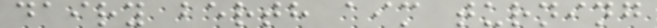dairy berth aim turning
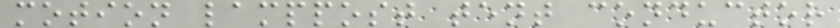motion lamppost tent conductor
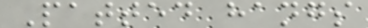Patted hangs
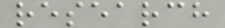research
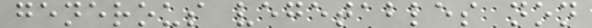generous vegetables non
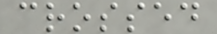crossed
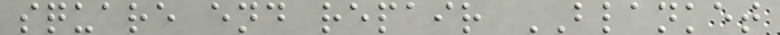square end repair BLANKET
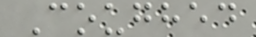Coughed
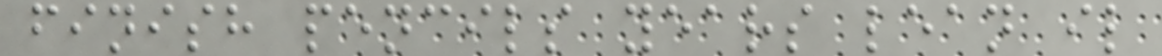finish pencils years lean il
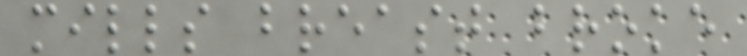mills breast broke
